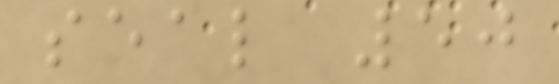seal 50
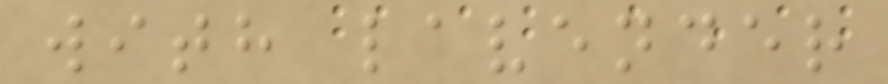with lavender
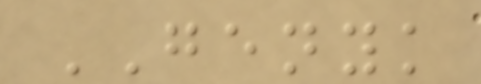GENYK
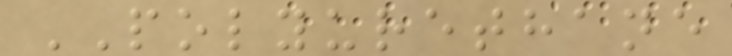POLYURETHANE
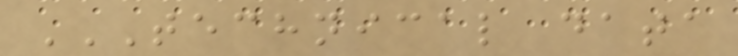TECHNICAL DATA
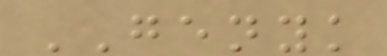GENYK
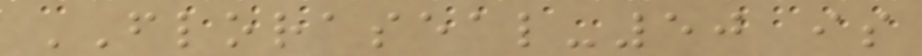FLORASEAL-50 is
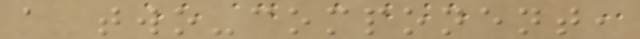a two-component,
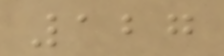127
